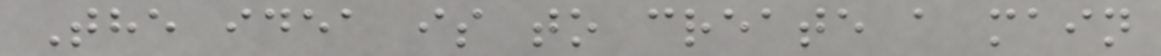The idea is to create a main
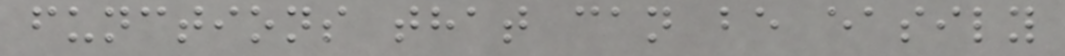functions that can be easily
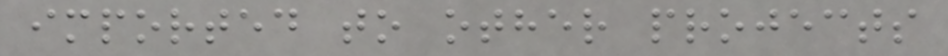imported to other projects
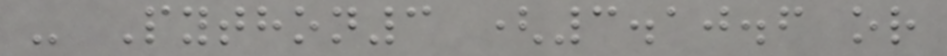- Python3 (3.10.6 or
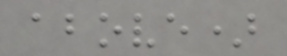above)
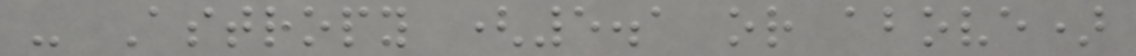- Astropy (5.1 or above)
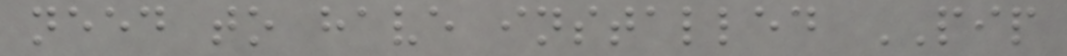need to have installed PIP
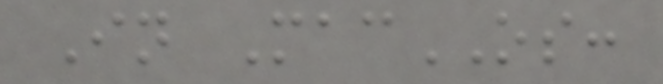In MacOS:
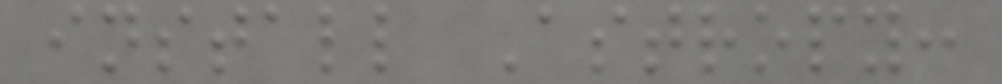install Astropy:
